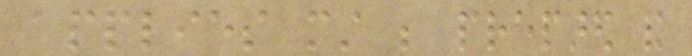applies must be prepared and
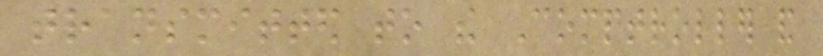transmitted to the Comptroller and
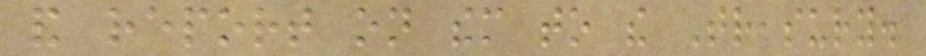and report on them to the Treasury.
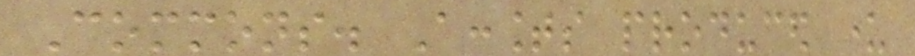Commons. Accounts produced under
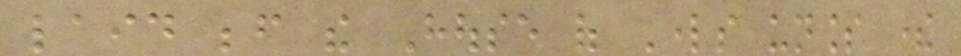laid before the House of Lords unless there
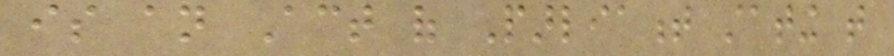is an Act of Parliament stating that
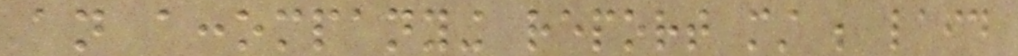an accompanying report must be laid
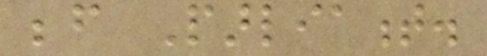before Parliament.
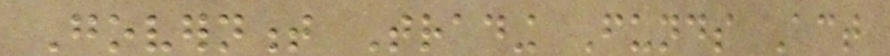Government Trading Funds Act
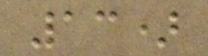13)
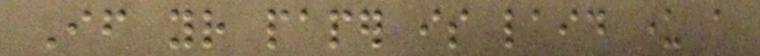If your paper is laid under a
